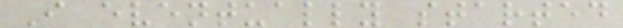I eventually started
